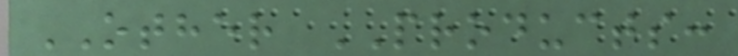OTHER PRODUCTS:
